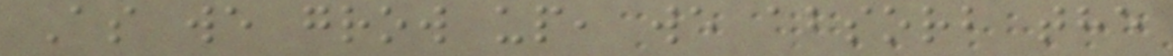As we grow up, we absorb the
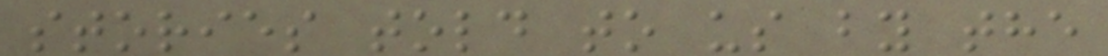stories told to us by the
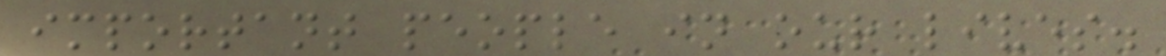important people in our lives.
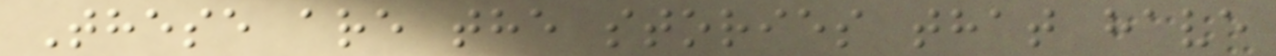These are the stories that have
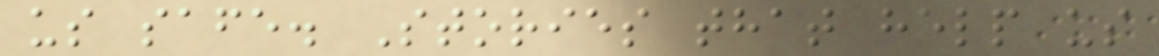us safe. Stories that help us
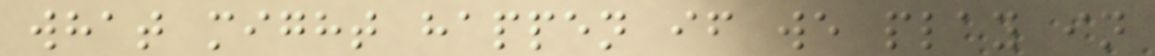what might happen if we play in
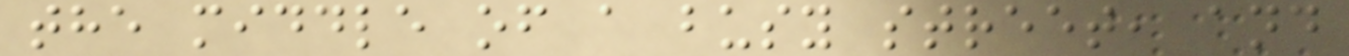the middle of a busy street, and
